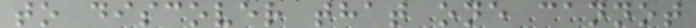to discover that one cannot
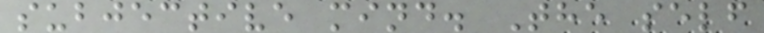subjective mind. The self
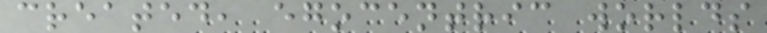created, egocentric worlds
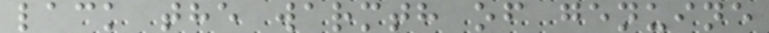lack the warmth of genuine
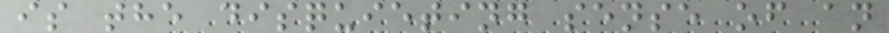is the disquieting sense of an
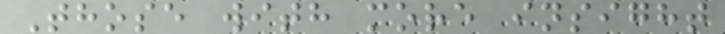Those with more insight
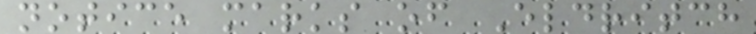notice marks of Eldritch
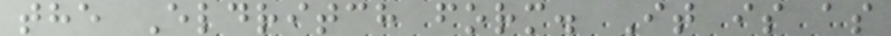the Eldritch form. It is as
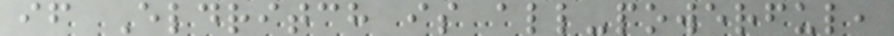if Eldritch is all-powerful,
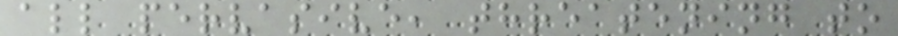all pervasive, threatening to
